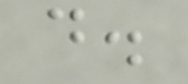d.
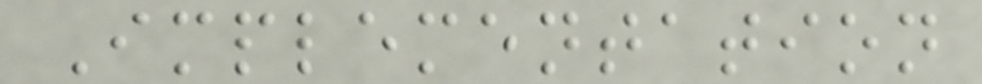Implementation
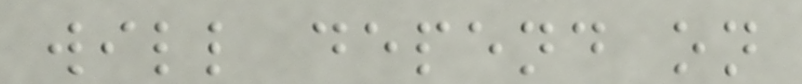will depend on
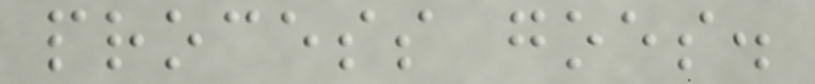process goes.
